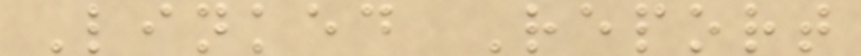Linked Report
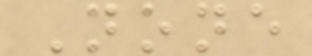None
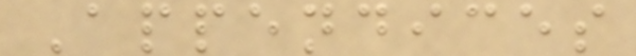Appendices
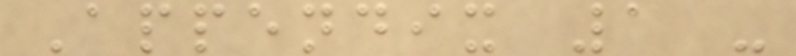Appendix 1 -
